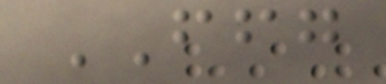FFG
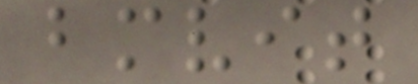bmvit
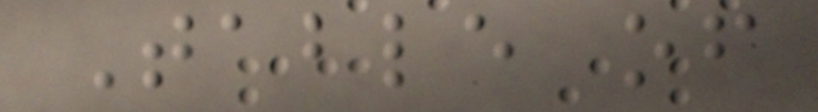Table of
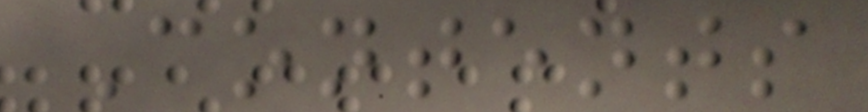Contents
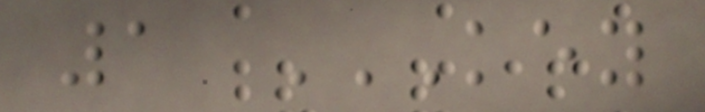1 KEY
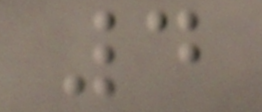4
